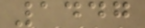1447
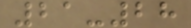21-28
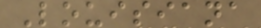Louisiana
